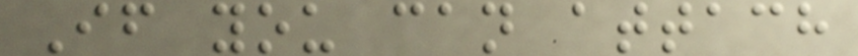If you can attach
